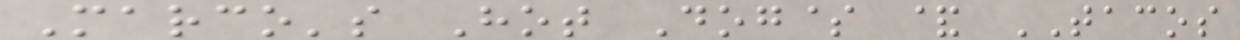Marco's Hot Dog$ & TACOS
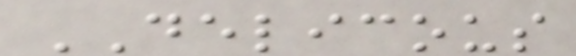DELICOUS
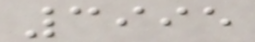3995
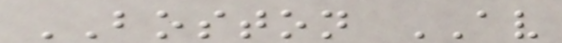BOSTON AV
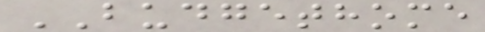BUDGETHOME
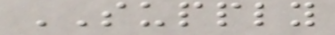SUPPLY
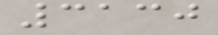3130
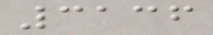3136
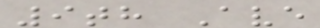9th Ave
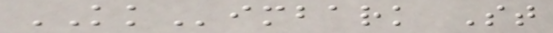KKimbark St
